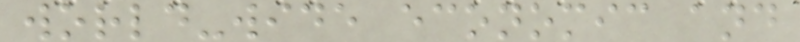world-wide economic and
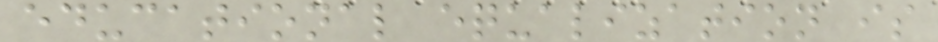educational equalization is
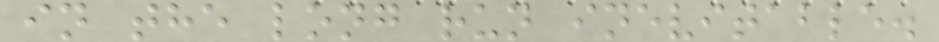in the long run inevitable.
